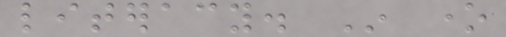literacy. In one
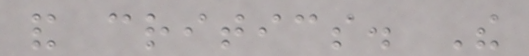and critics. The
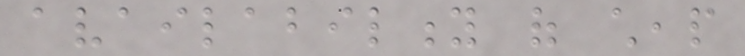availability of cheap
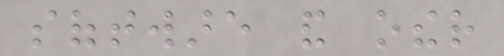software and other
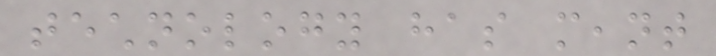technology has meant
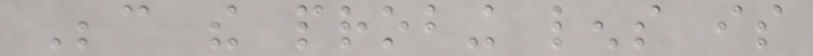Because the probing lens is
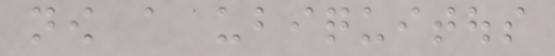now a ubiquitous
